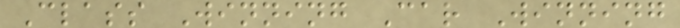Class Winning Car Winning
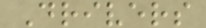Drivers
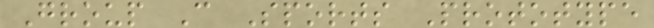Group C Sports Prototype
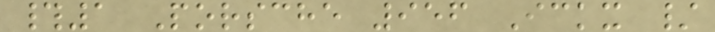#1 Porsche 956 Ickx /
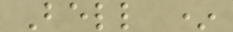Bell *
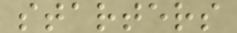starters
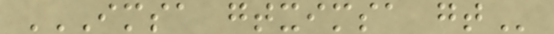IMSA GTXIMSA GT
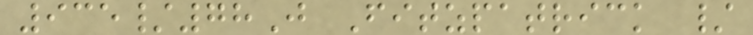935/78J Fitzpatrick /
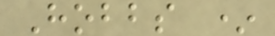Hobbs *
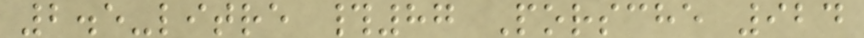2.5-litre #87 Porsche 924
